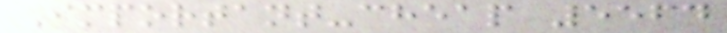Important-cheap 5564
